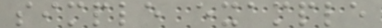simple example
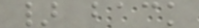} back
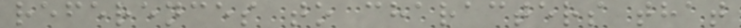references to characters that
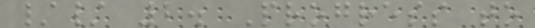// 2. Progress to
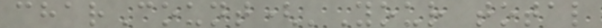charCount('Your total
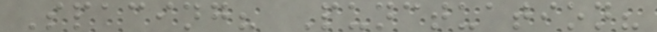Spacing? Punctuation?
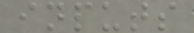inputs
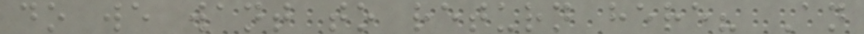do we want to return here? An
